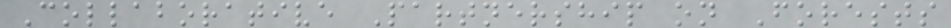Collaborative Partnership on Forests
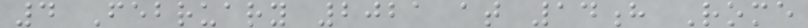4 February 2021 at 14h Rome
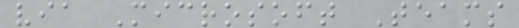via Microsoft Teams
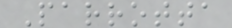Parrotta
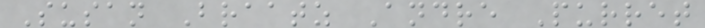Susan Braatz Andre Purret
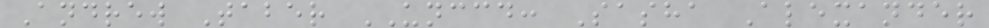Andrew Taber UNCCD: Sasha Alexander
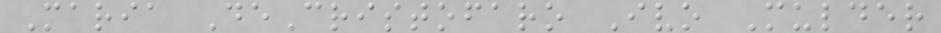Maria DeCristofaro Ivo Mulder
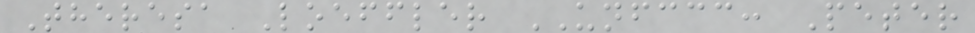Theresa Loeffler UNFCCC: Peter
